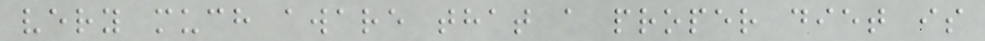very much aware that a proper diet is
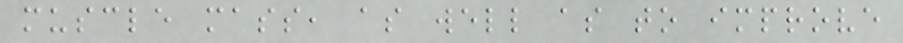muscle mass, as well as to improve
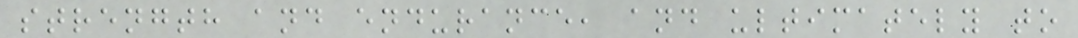strength and endurance, and ultimately to
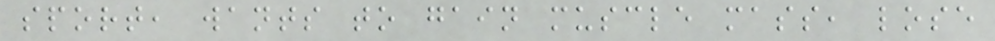sport, wants to gain muscle mass, lose
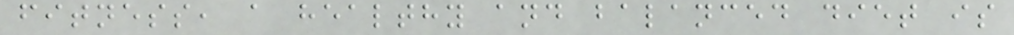fitness, a healthy and balanced diet is
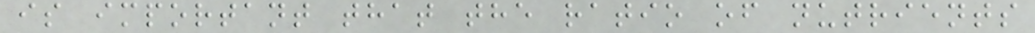is important that the ratio of nutrients
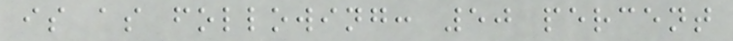is as following: 50 percent
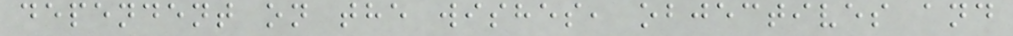dependent on the wishes, objectives and
